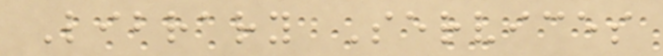Library Services
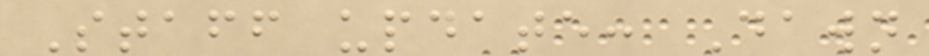Staff update: Dawn
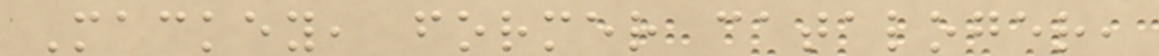Mackey, former cataloger,
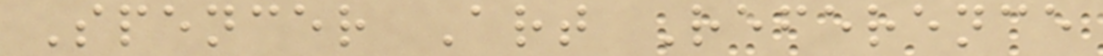Spencer Art Reference
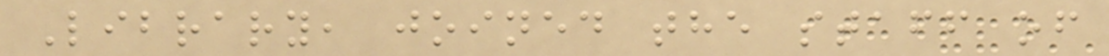Library, joined the staff of
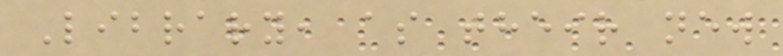Library, as their new
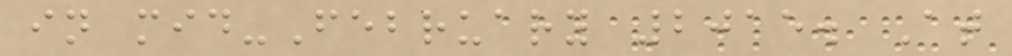in mid-February 2015. At
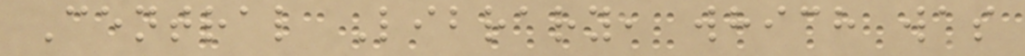Central Library, which was
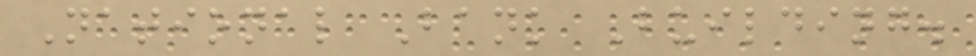National Bank Building.
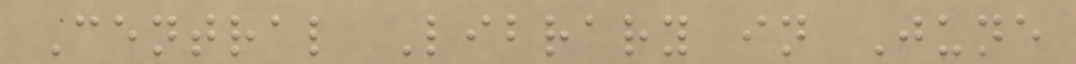Central Library in June
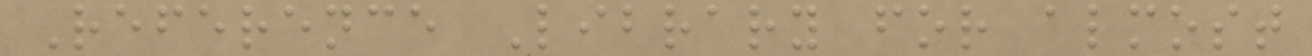Reference Library for almost
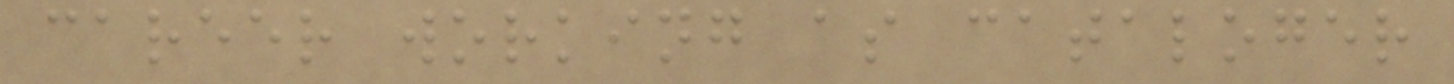career working as cataloger
